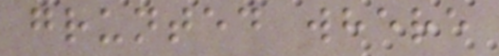grunted where
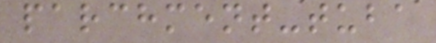parchment-tuba
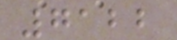7122
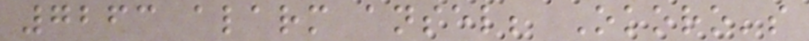7263 alarm ansel; Okoro's
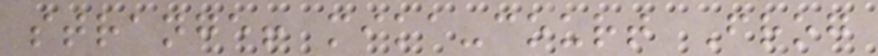strange! mika-court Frog
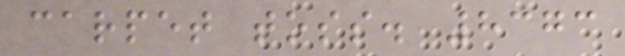carpet toss. 8373
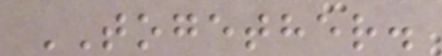TOGETHER.
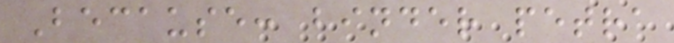Because: binder petra
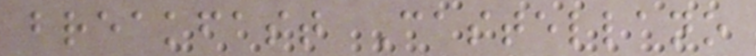breakfast Castellano
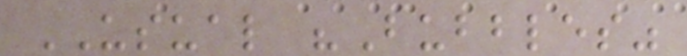USUAL "Bubbles"
